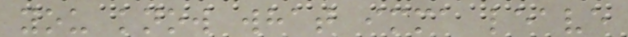you know what imma leave
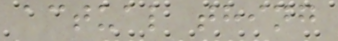actual thing
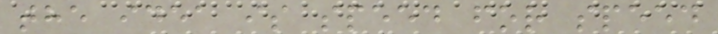the idea is speed for speed
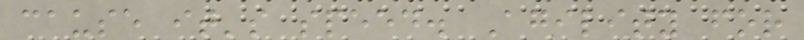cause it's speed. Agility for
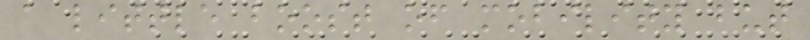a little boost of mobility but
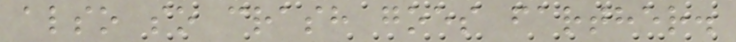also so crash goes farther.
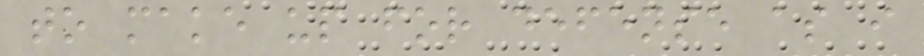to make up for defense as i
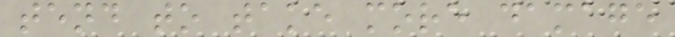tend to take more damage
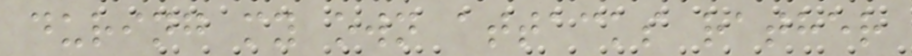during my own attacks rather
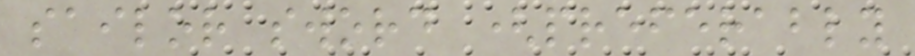sailor sword (preferably
